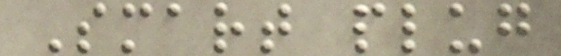Smart plug
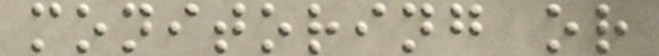monitoring or
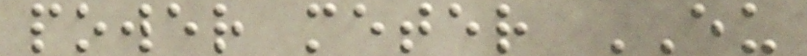power meter EU
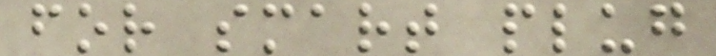for smart plug
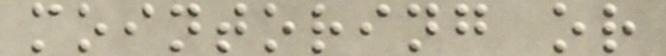mointoring or
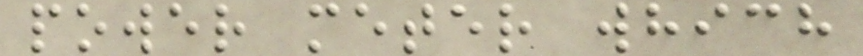power meter which
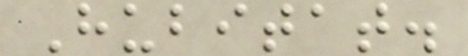Hubitat.
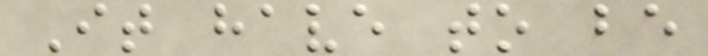It have to be
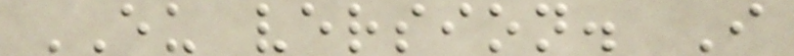EU version. I
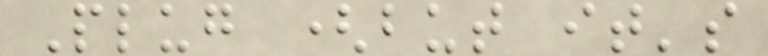Plug (but it's
